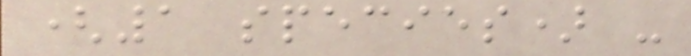(1 species) -
